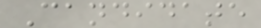Candidate
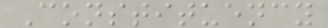Constituency
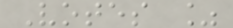Votes %
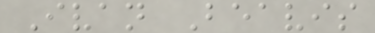Ivan Beavis
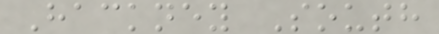Hackney South
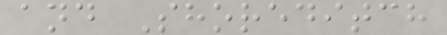and Shoreditch
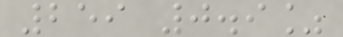259 0.9%
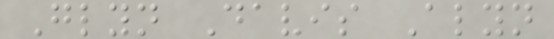Glyn Davis Alyn
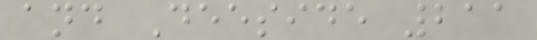and Deeside 211
